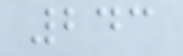243
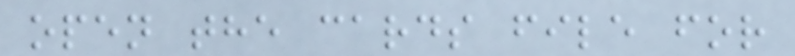open the cards file for
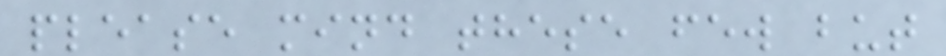please mind these few but
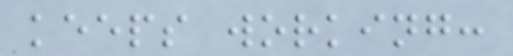keeps working:
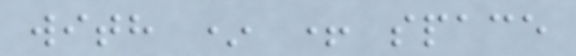with * + space
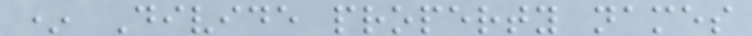* Divide property names
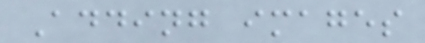Adding images
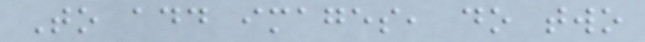To add images, do two
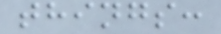things:
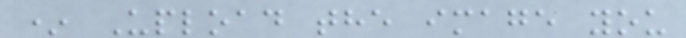* Upload the image you
